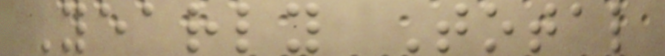Yearly Total
